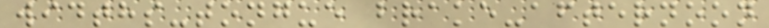widths-tongue brake-afternoon
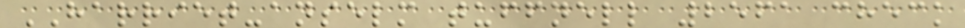HARRIET-anselm tuffnell 2561 check
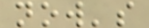now's
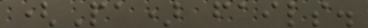(Pa) fails.
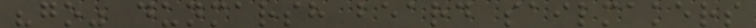"go" dunmarsh beard sailmakers
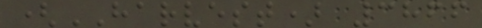(HARVEST) 3866
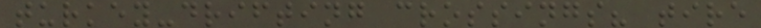turkey-drifting crossings? tire
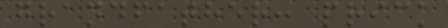grandfather: prick
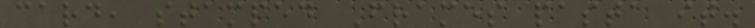card, stamped Frames pasta it.
